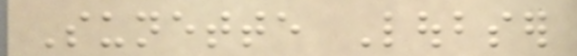Sunette Loubser
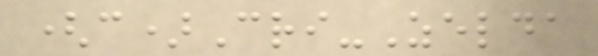(c)Cri-Zelda
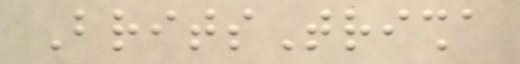BritsTrisha
